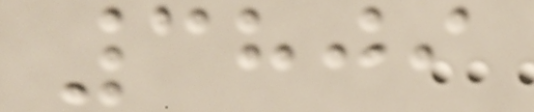3809
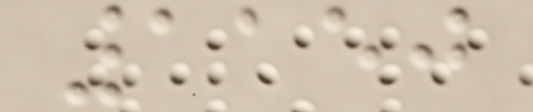1150
